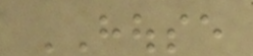HOUSE
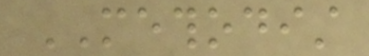METHODIST
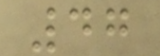47
